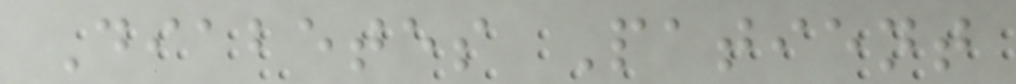Diabetes Patient
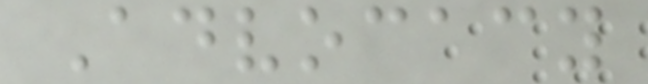Advocacy
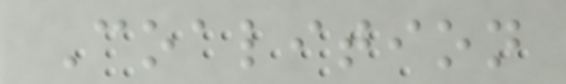Coalition
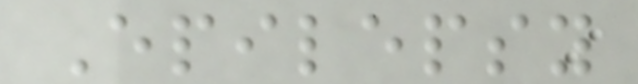Epilepsy
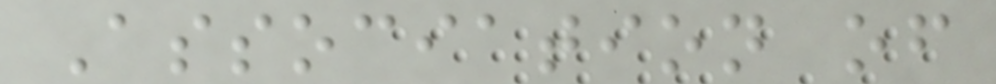Association of
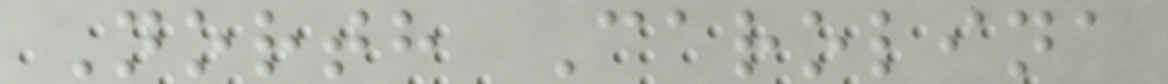North Carolina
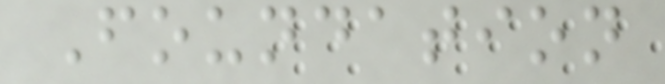Foundation
